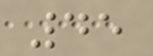45
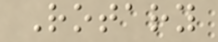Rotary
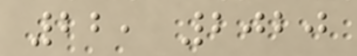22, 2020
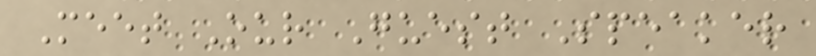Meet Our Guest Speaker
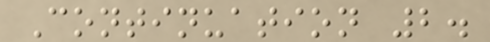Continuation 2.
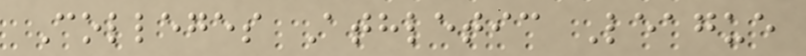Colleges Athletic League
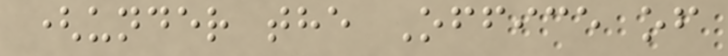(under the Office of
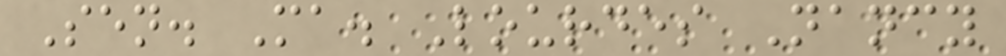Sen. Ma. Lourdes Nancy
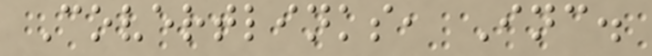Covertlinks, Inc.
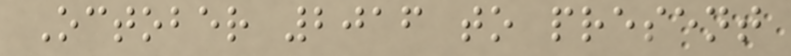October 2016 to present
